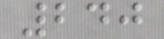240
